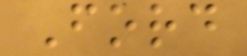Ford
